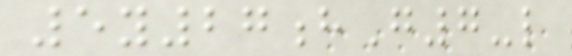5y27hG7-l
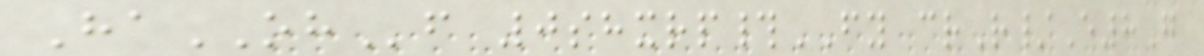HaOHf 0shxrp#FY crR/E8G
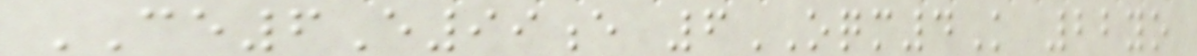CE6E99e 6OQM4K 22yo
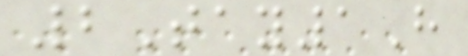2Tay1H
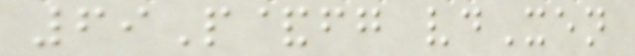69P&fg vdXen
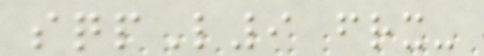sqpL9 frx-
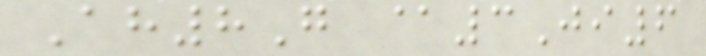Ah8G @3Ji6
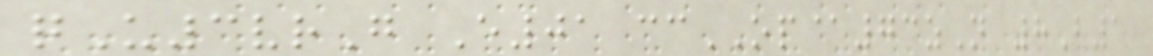qU3vrG E01 ccOP@73zN 8B1
